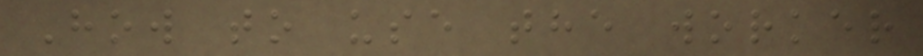How to use the worker
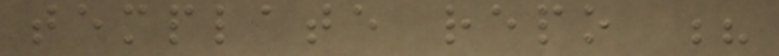template repo ?
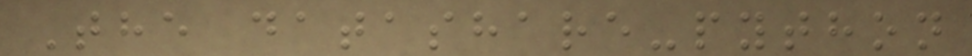The datashare-python
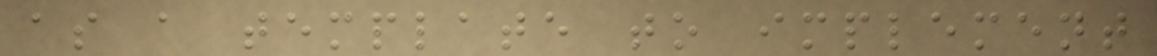as a template to implement
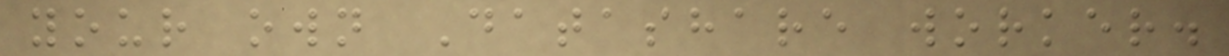your own Datashare worker.
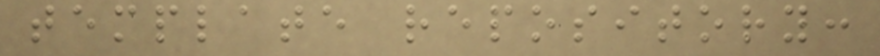template repository:
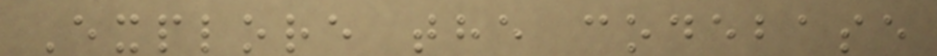Explore the codebase
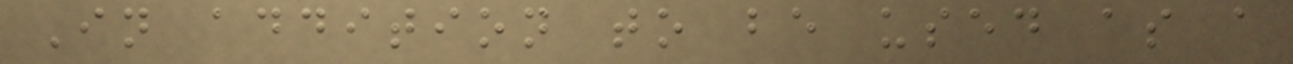In addition to be used as a
